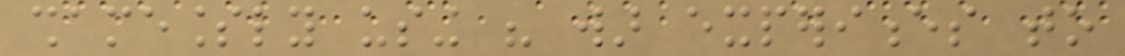shamelessly using his war experiences to
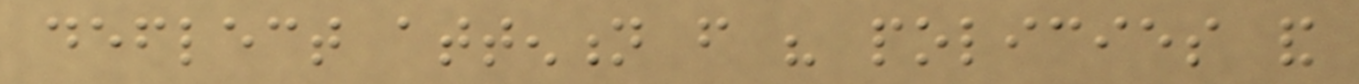deflect attention from his policies and
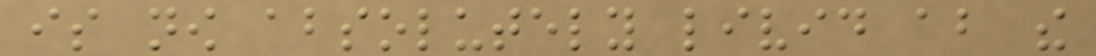is now absolutely livid about the
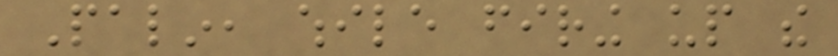Palin, while firing up the
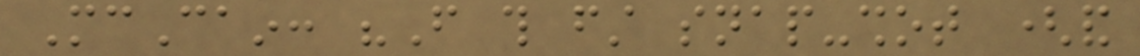McCain: "From this first snap-shot (and
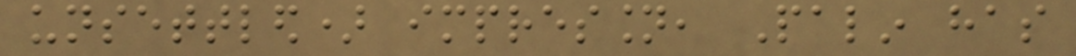unsettled) impression, Palin has
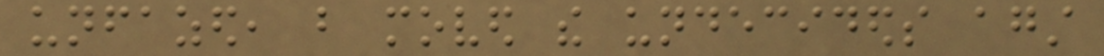unfazed, but moved the undecideds against
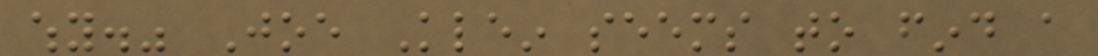why." Joe Klein seems to find a
